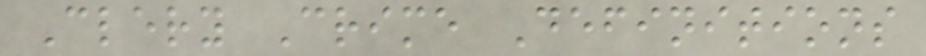Clery Crime Definitions
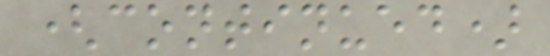(continued)
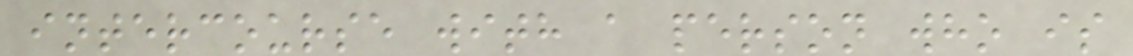intercourse with a person who is
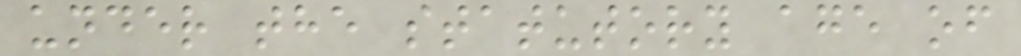under the statutory age of
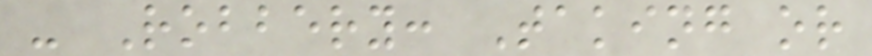- Robbery: Taking or
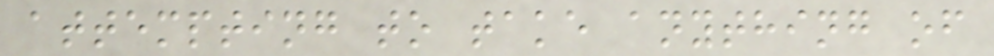attempting to take anything of
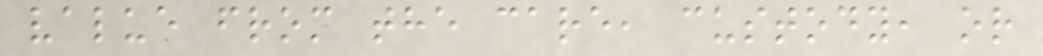value from the care, custody, or
